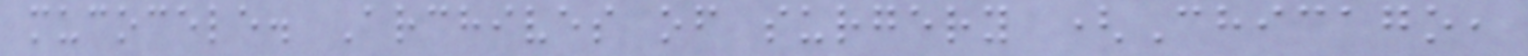mucocele. Archives of surgery (Chicago,
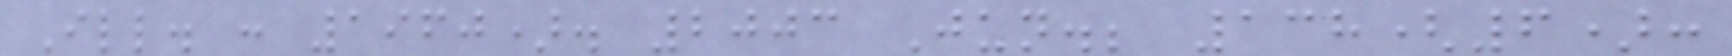Ill. : 1960). 2003 Jun.; 138(6):
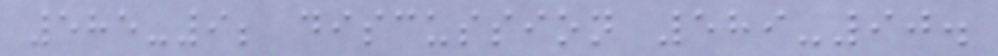585-9; discussion 589-90.
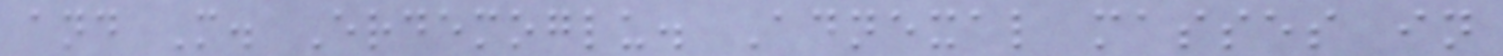and M. Erdemoglu. Adnexal masses in
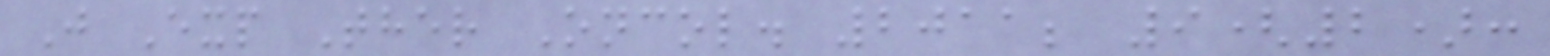J Exp Ther Oncol. 2011; 9(2):
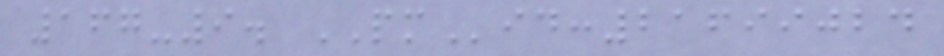167-9. PMid:21699024
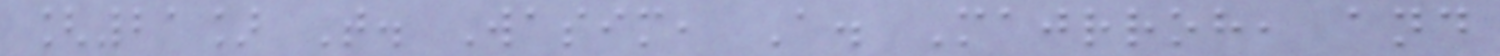[21] T. Wasim, A. Majrroh, and
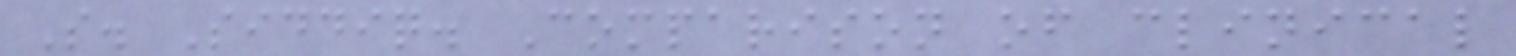S. Siddiq. Comparison of clinical
